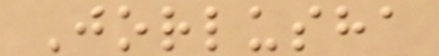Jorlusha
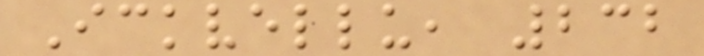Ickvellu, 232
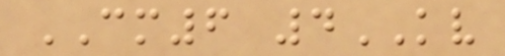CM6 4KV
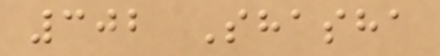302 Shasha
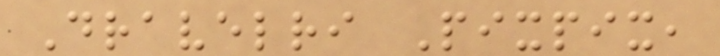Dravelri Pixpix,
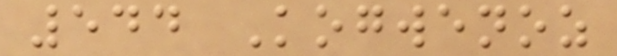544 Kogwenoz
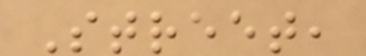Street,
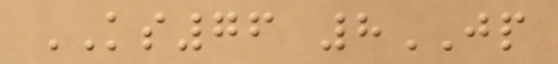KS76 8JP
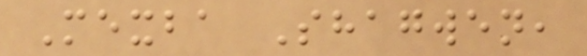Mexba Shagwen,
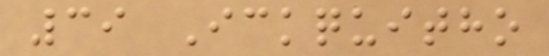39 Ickquitho
